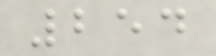254
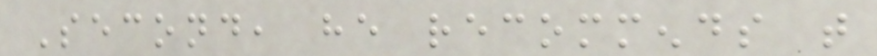Second, he recommends that
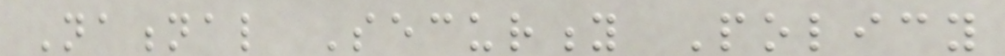National Security Policy
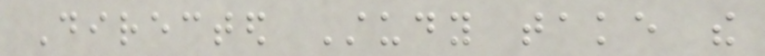Directed Study take the
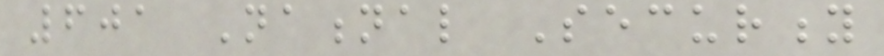601 National Security
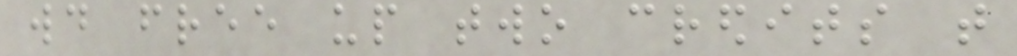would free up two credits that
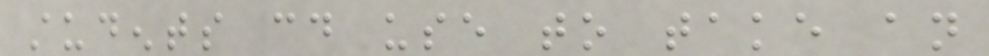students could use to take an
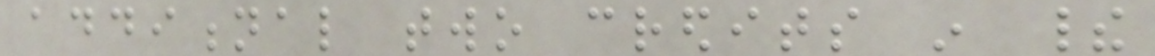additional two credits in their
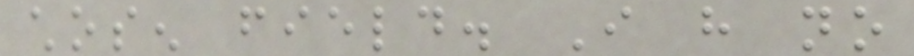chosen field. I have no
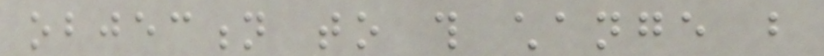objection to this change but
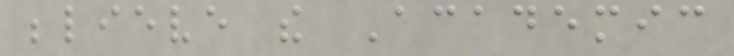believe the Academic
